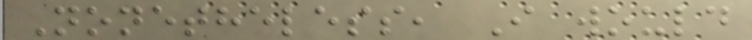Nonetheless, I would
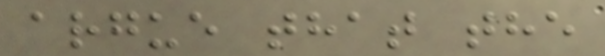argue that the
